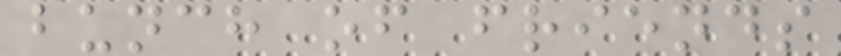bunch of friends
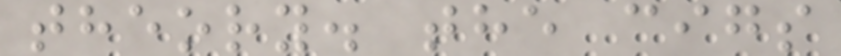theory. the cigs
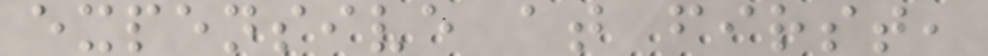expensive at first,
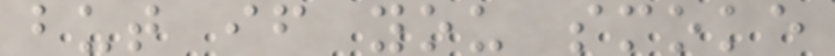but if you smoke
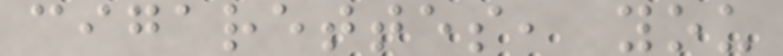cigarettes, you
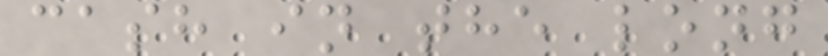cash in the long
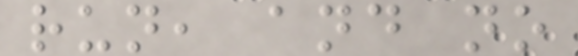run, and no
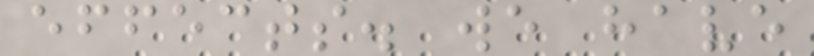effects. we have
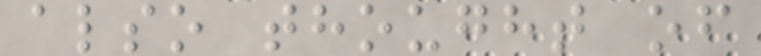also thought of
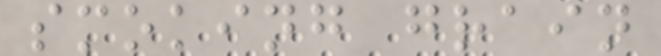smoking grain
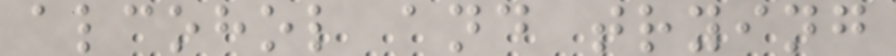alcohol and trying
